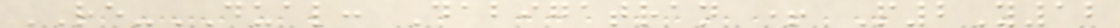RE-DUAL: Dabigatran + P2Y12
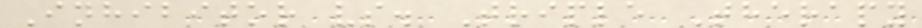Inhibitor vs. Triple Therapy
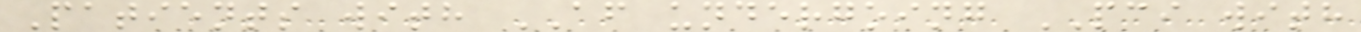Patients with AF undergoing PCI with
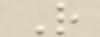R
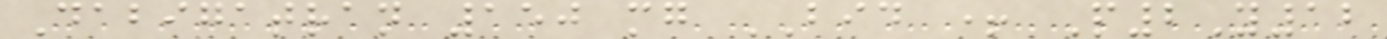Dabigatran 150 mg BID + P2Y12
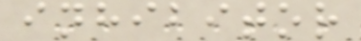inhibitor
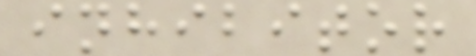inhibitor
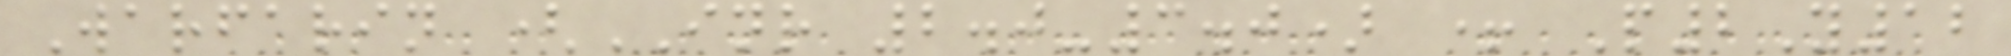Warfarin (INR 2.0-3.0) + P2Y12
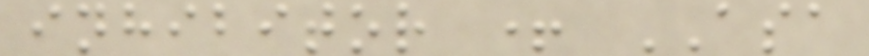inhibitor + ASA
